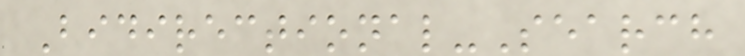Bidirectional-Search
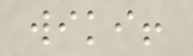wiki!
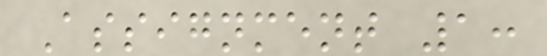Assignment 1:
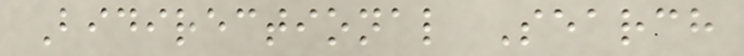Bidirectional Search
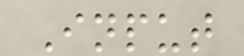Input
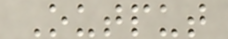Output
